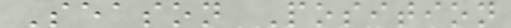Season Position
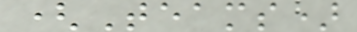(Teams)
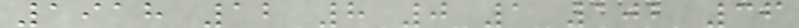1918 12 8 0 1 102 36
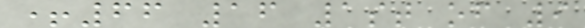+66 16 1st of 9
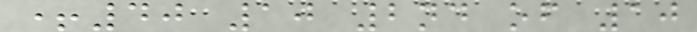+40 10 2nd of 10
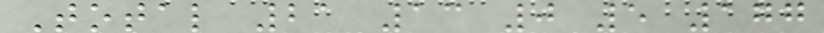Total 21 13 0 5 177
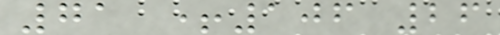71 +106 26
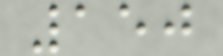150
